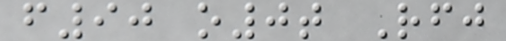f90 o0t Rfj
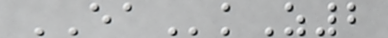EAkZ2
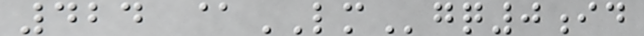424 @LMgq0id
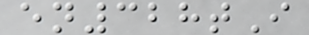en328tI
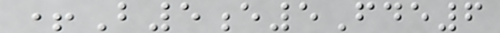+B5e5Fde6
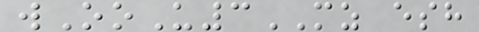wOoU3MZ esh
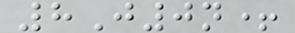8J0n+
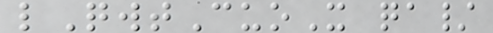lQwtCuoX qa/
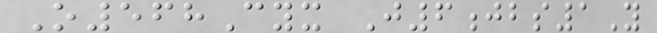O568Cyx J6jbs1Y
